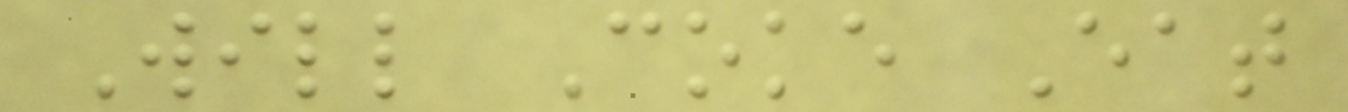Will Coke Eat
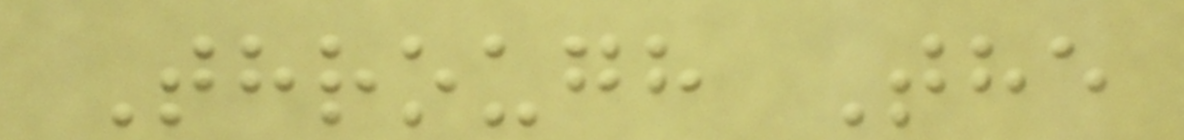Through The
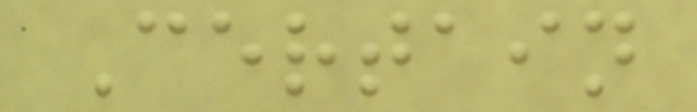Certain
